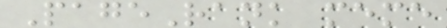PageRank meme
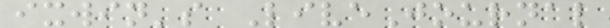ixwin's LiveJournal
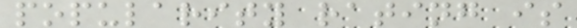popularity rating is
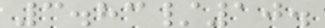3.83/10.
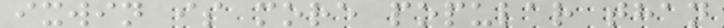ixwin is more popular than
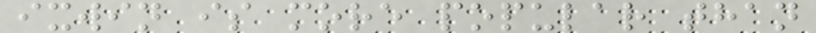ixwin is more popular than
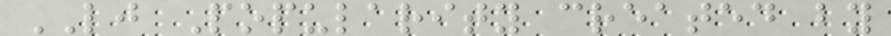LJ Popularity created by
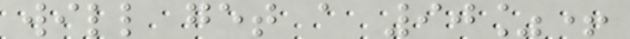will get a 90%+
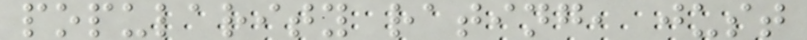popularity rating, just
